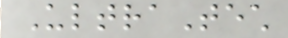UltraTech
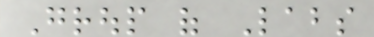Group of Labs
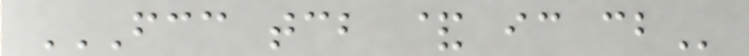FCC TCB & IC CB
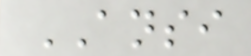ANSI
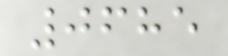0685
